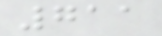711
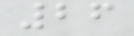26
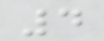4
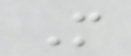M
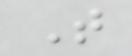T
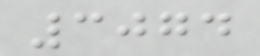3074
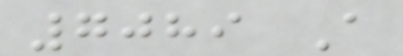7089 A
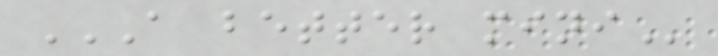A BETTER MINI
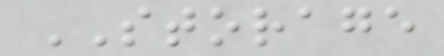STORAGE
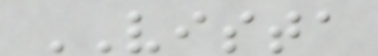VISTA
